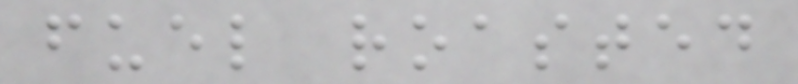fuel roasted
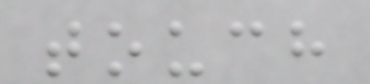touch
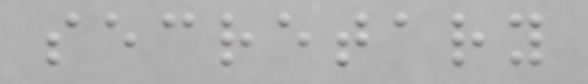secretary
